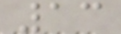13
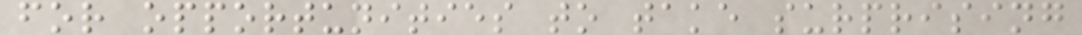for opportunities to take surprising
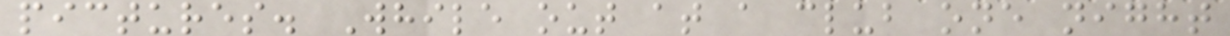pictures. While out at a club one night
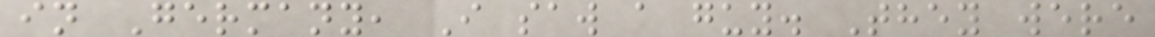in Germany, I saw a guy. They were
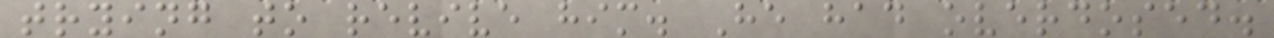trying to revive him. He had overdosed.
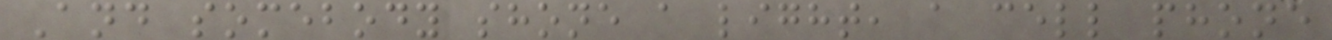And somebody shone a light, a cell phone
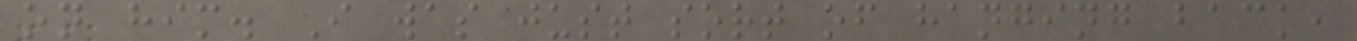on him. I was just sort of hanging back,
